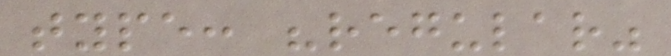type: "regular"
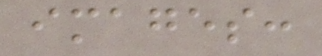images:
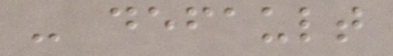- default
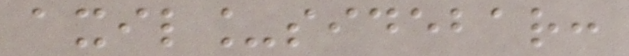axil_sidebar:
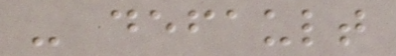- default
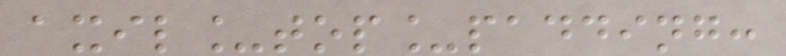axil_top_padding:
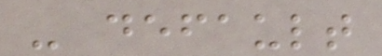- default
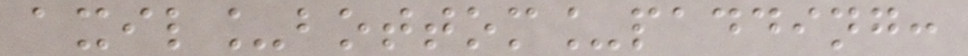axil_bottom_padding:
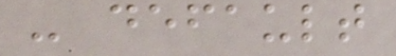- default
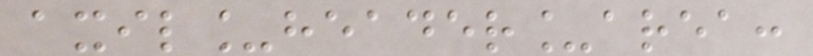axil_header_area:
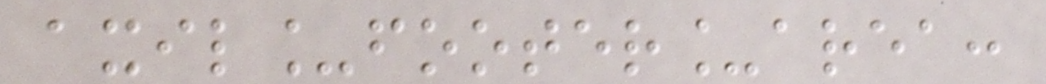axil_footer_area:
